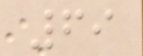69
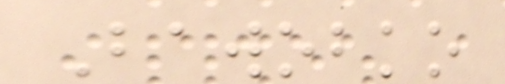Bawobko
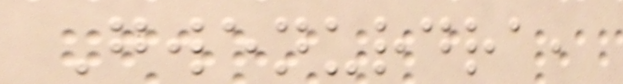Gwenurdra,
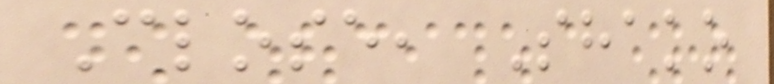Close, Shako
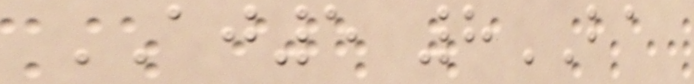AJ5 8BA
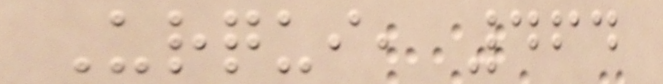Urqui, 464
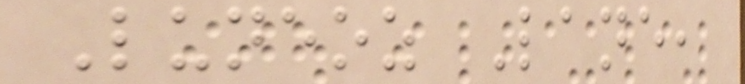Luneoz Lane,
